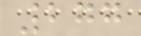277
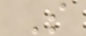S
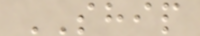SHIP
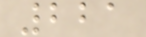221
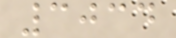3034
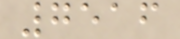7516
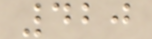420
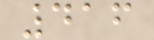416
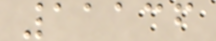11136
